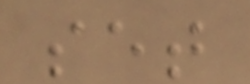set
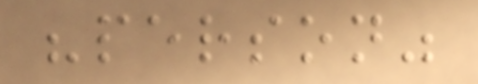"person"
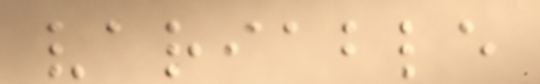variable
